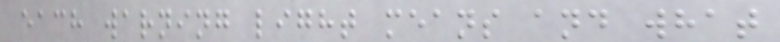each warning light means and what
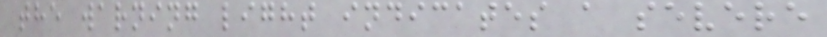the warning light indicates a severe
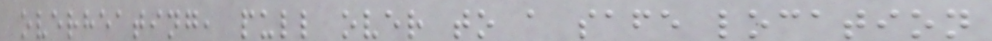overheating, pull over to a safe location
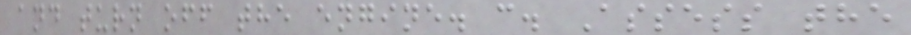and turn off the engine. c. Assess the
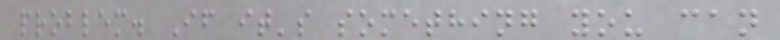problem. If it's something you can
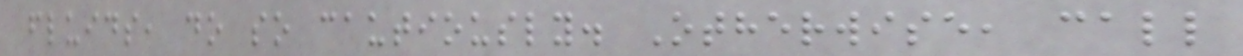fluids, do so cautiously. Otherwise, call
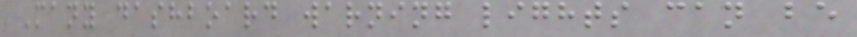Many dashboard warning lights can be
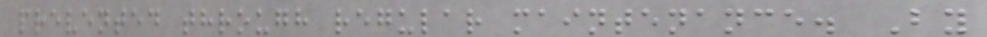prevented through regular maintenance. By
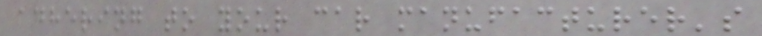adhering to your car manufacturer's
